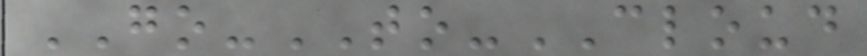GO-TO-CLOUD
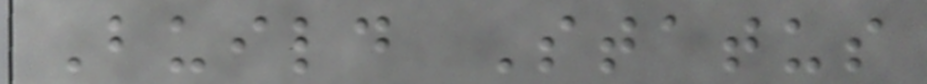Build Status
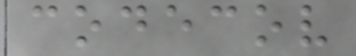codecov
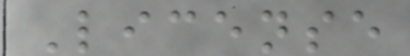License
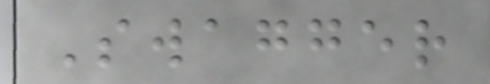Swagger
